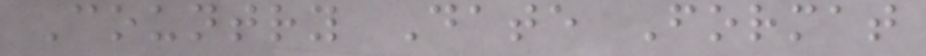Country Date Format
